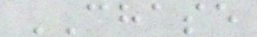CHASE
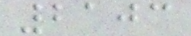2103
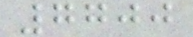7700
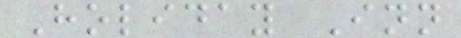Holiday Inn
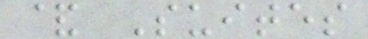& Suites
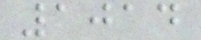1014
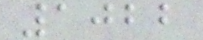1022
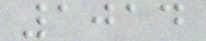1014
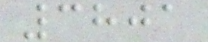3801
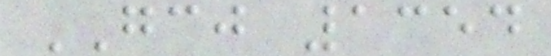GCJ 1354
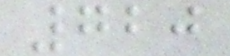720
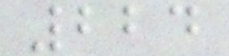224
